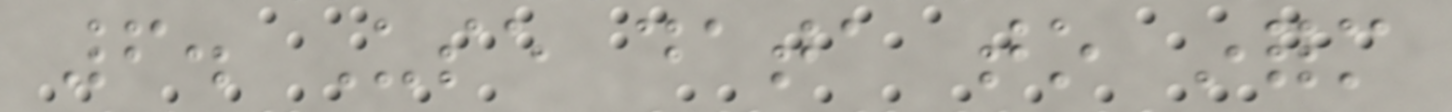6. Use data to inform
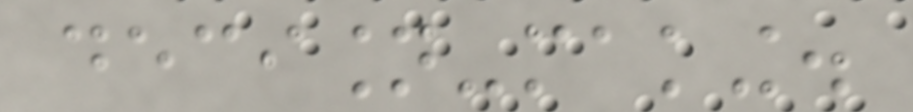decision-making.
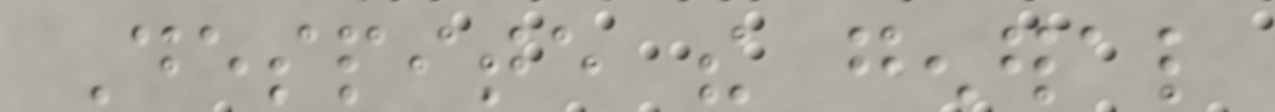Despite the general
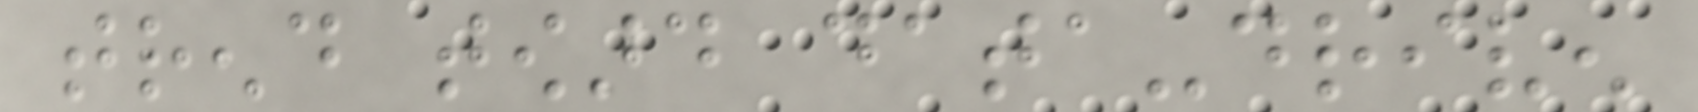trend toward data-driven
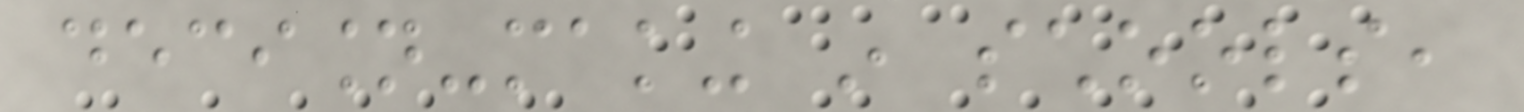decision-making in schools,
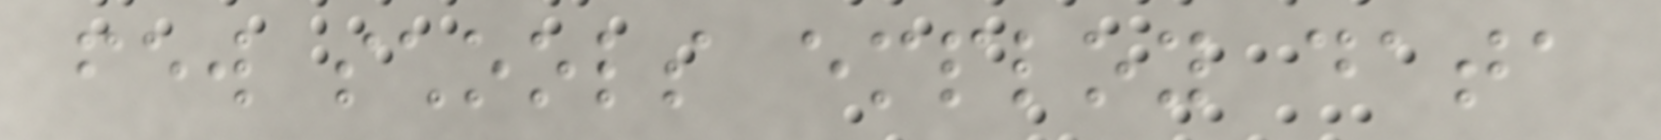few schools employ data
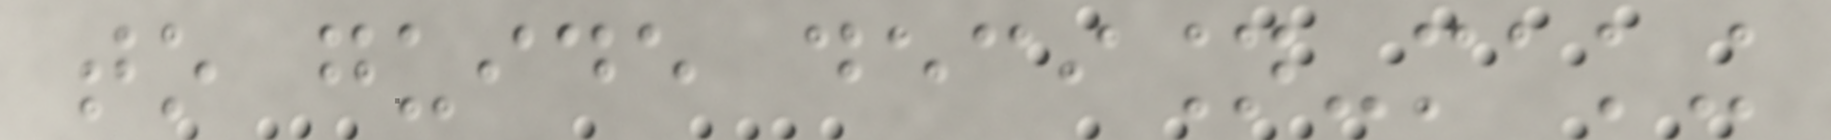to guide decision-making
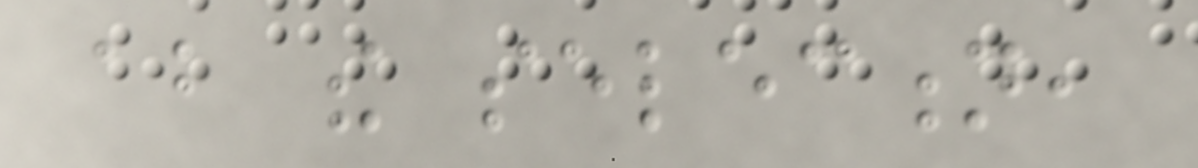about the selection,
